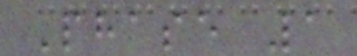Phase 1
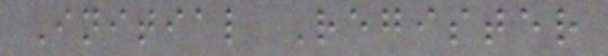Initial Register
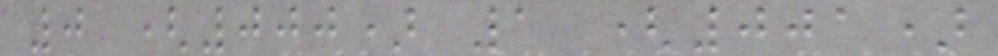0 (000) 1 (001)
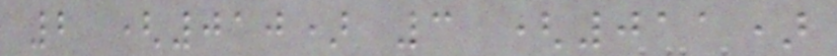2 (010) 3 (011)
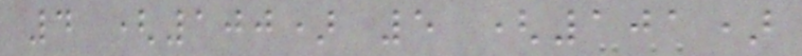4 (100) 5 (101)
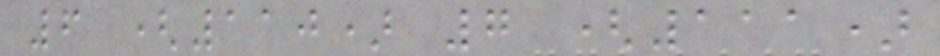6 (110) 7 (111)
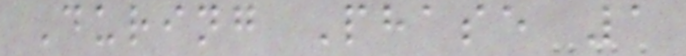During Phase 1
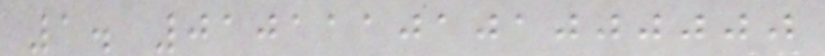1. 0101110101000000
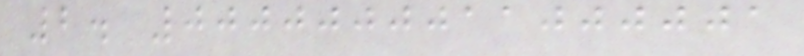2. 0000000011000001
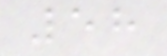58
